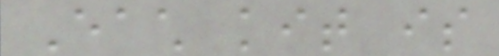Each kit is
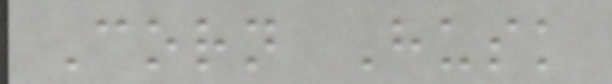Corn Husk
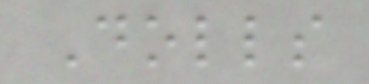Dolls
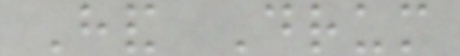Hand Drum
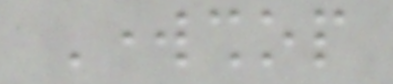Workshop
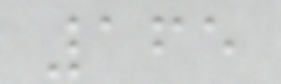165
